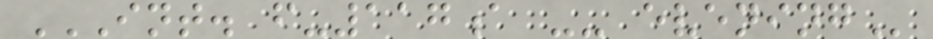INT. F-117A -- EVENING
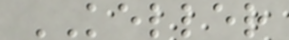KELLER
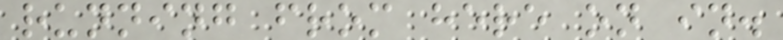running from here on in.
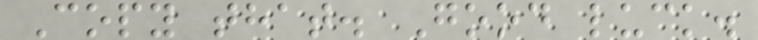Copy that. Good luck.
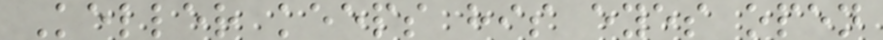Keller keeps his eyes open
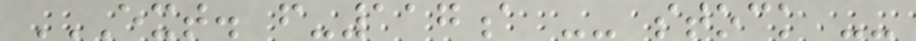EXT. F-117A -- STOCK --
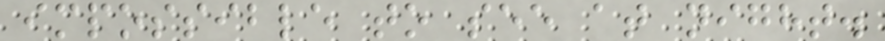impossible to see at night.
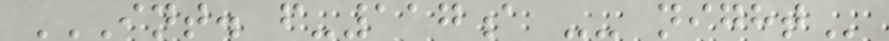INT. F-117A -- NIGHT
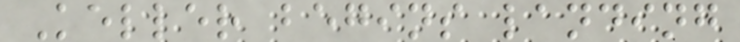Keller begins landing
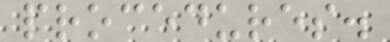procedures.
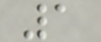1
